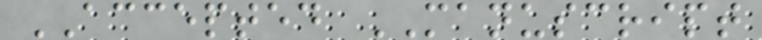ACCEPTED MANUSCRIPT
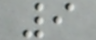9
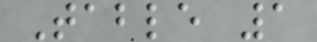Table 1
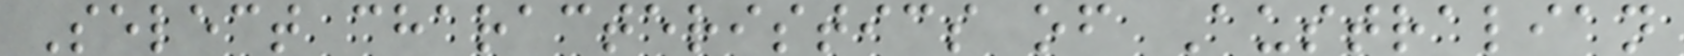Select characteristics of Australian
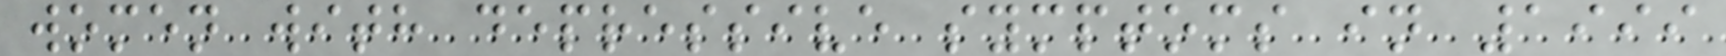women with depressive symptoms in 1999
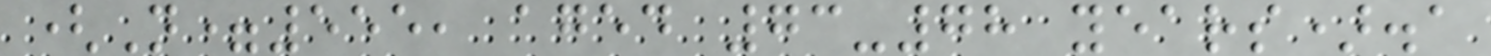(N=555, aged 73-78 years).a
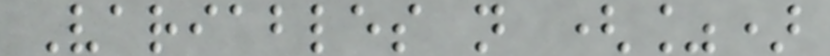Variables n (%)
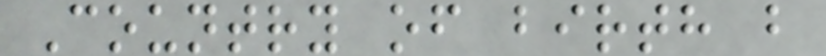Country of birth b
